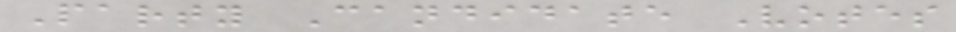Party Candidate Votes
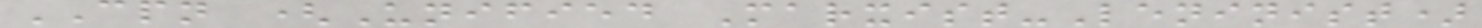CPN (Unified Marxist-Leninist)
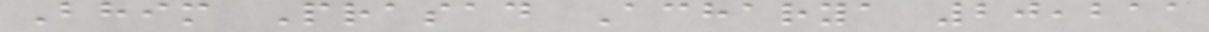Bhim Prasad Acharya 20,211
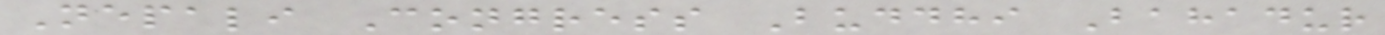Nepali Congress Buddhi Bahadur
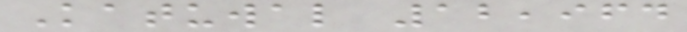Katuwal 12,964
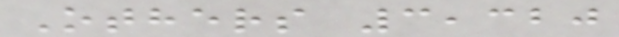Others 3,320
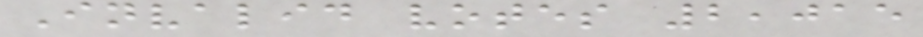Invalid votes 2,015
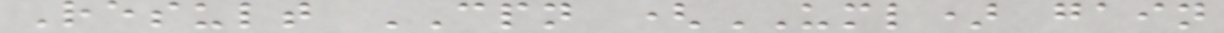Result CPN (UML) gain
